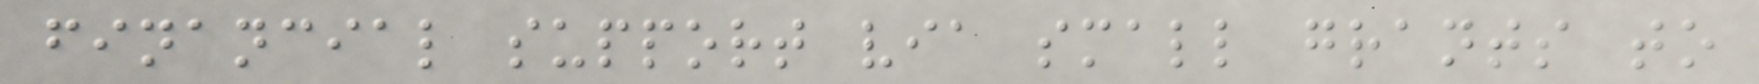financial support via small grants to
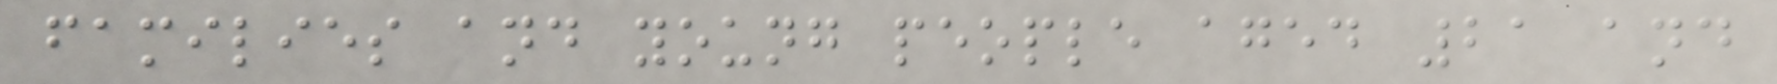families and young people aged 21 and
